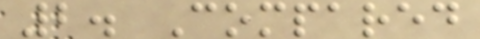2. Compared
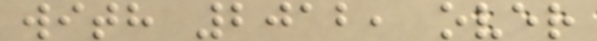with 2012, over
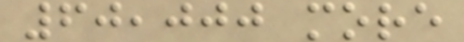60,000 more
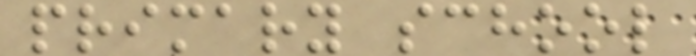primary school
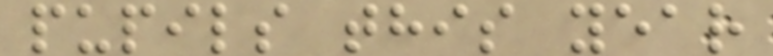pupils this year
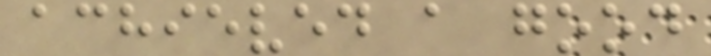achieved a good
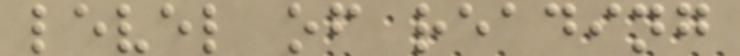level of reading
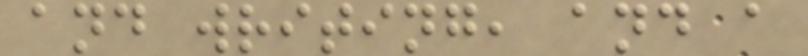and writing, and a
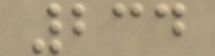234
